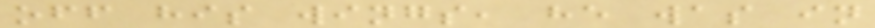off his wings, he was in
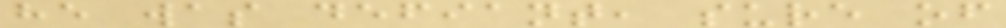he was defiant, sure of
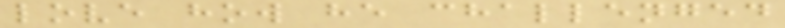love how he challenged
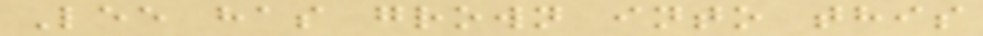Lee has grown into this
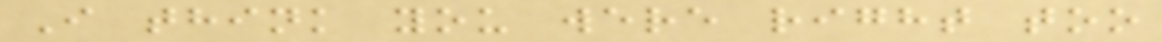I think you were right too
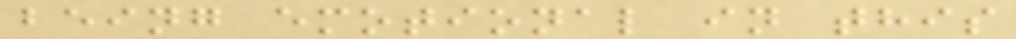being emotional in this
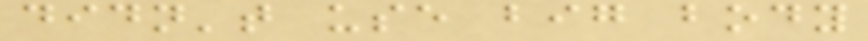didn't use big body
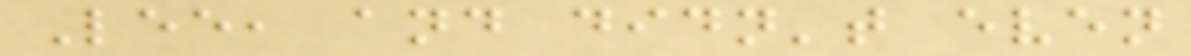Lee, and didn't even
